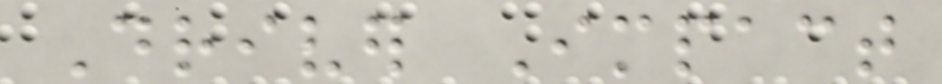Driver Impact
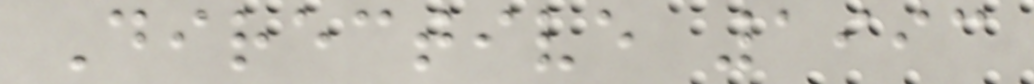Directive 1993
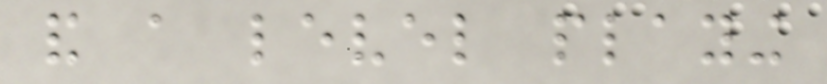and a level playing
